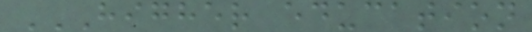HIGHER EDUCATION
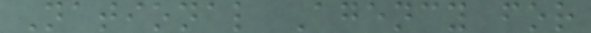National Agency for
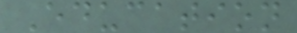Education
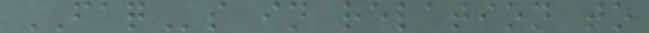FAQs in relation to
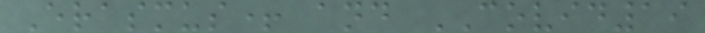Erasmus+ and COVID19
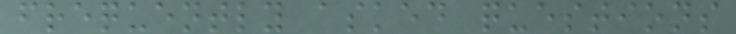frequently asked questions
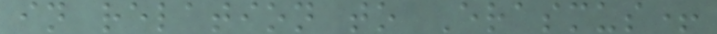in relation to Erasmus+
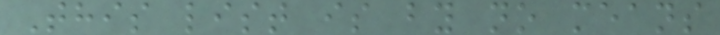This list is by no means
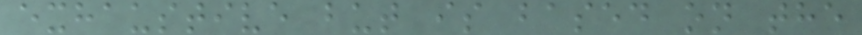exhaustive but is based on the
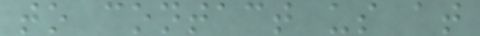to contact us at
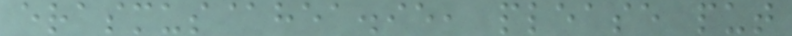erasmus@hea.ie, please put
